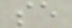se
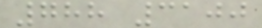788 3100
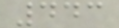443
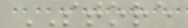STORE
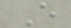E
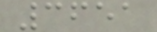3651
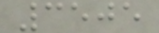3505
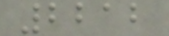2212
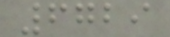6729
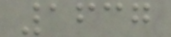1637
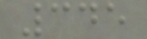345
